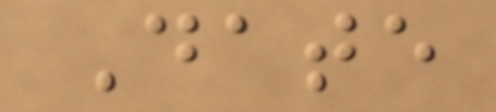Date
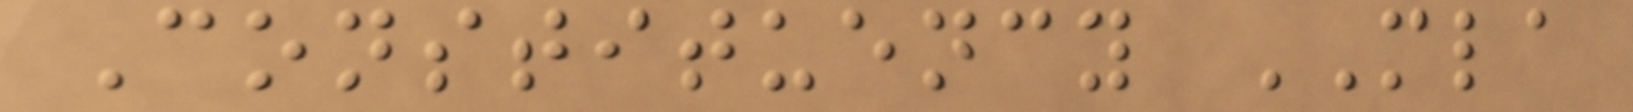Constituency MLA
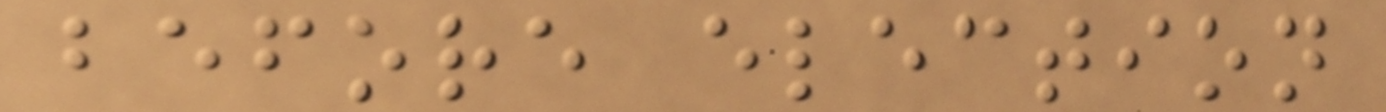before election
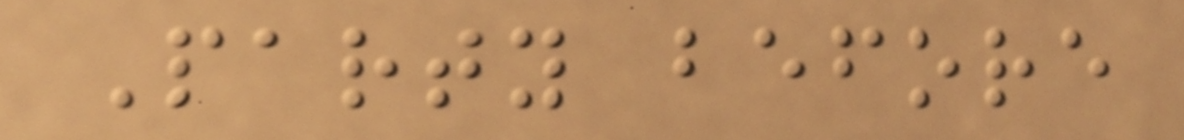Party before
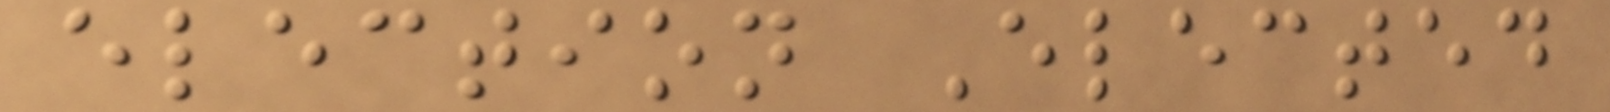election Elected
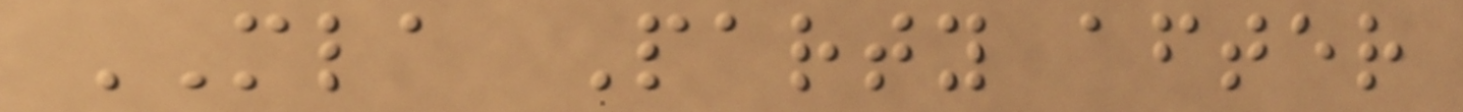MLA Party after
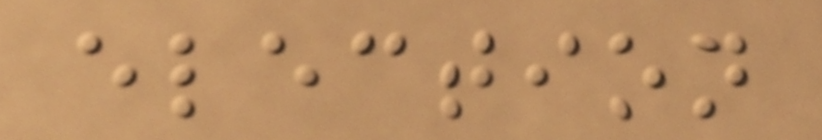election
